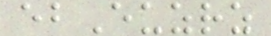ebEuzrz
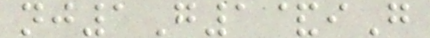nj1G1&iG
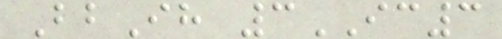BbIh 3IC3
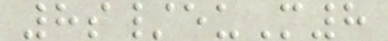8s/euM8
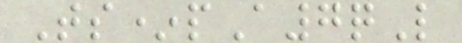Ts*pA7qL
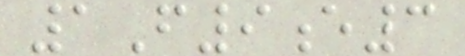1F9e3
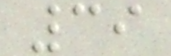39
